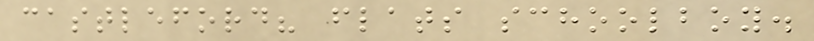castleford? flats schoolboy.
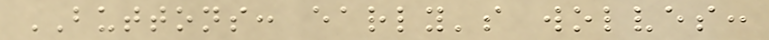BUTTONS: early's wolves:
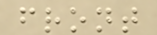front
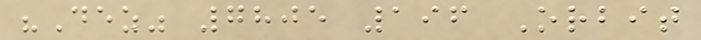"Dez" 7805 196 Orbit
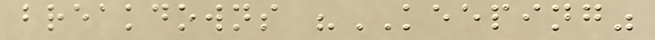breakdowns "KEEPING"
